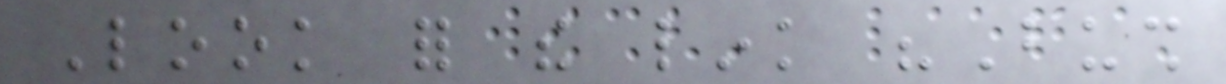Look for the link "Bush
